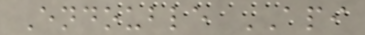Endouble API
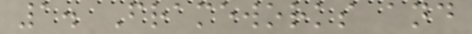1. Frameworks and
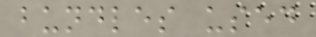bundles used
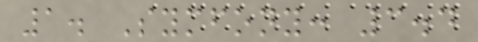1. Symfony: 3.4
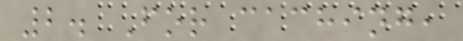2. For caching,
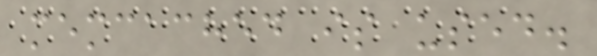memcached is used.
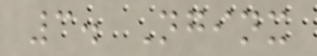3. Nginx
